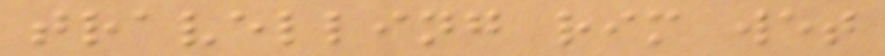travelling rim wet
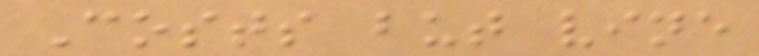Costs but vine
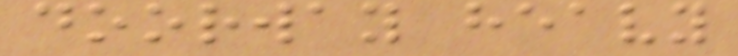doorway heavy
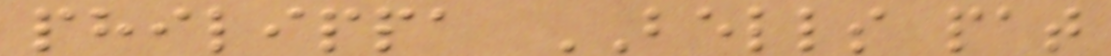philippa BELLS pat
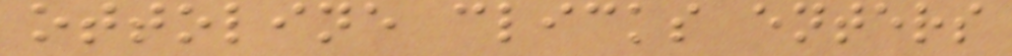ottoline clicks enters
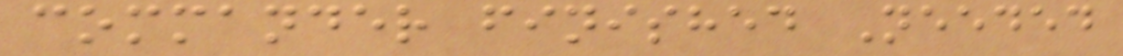commander finished Needed
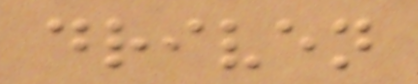driven
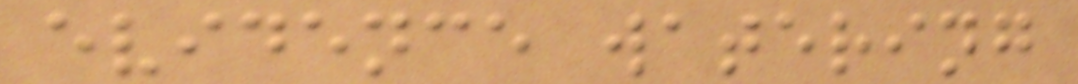evidence watering
